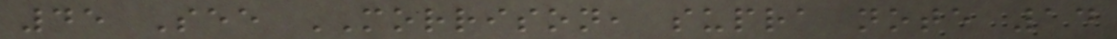45 See MORRISON, supra note 14
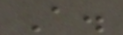A.
